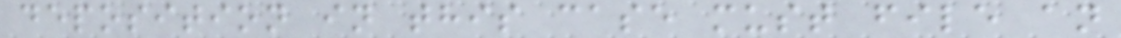deposition in this case must file an
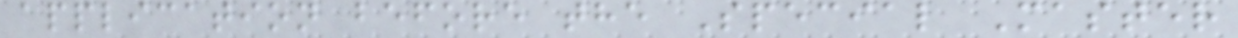application before the Special Master
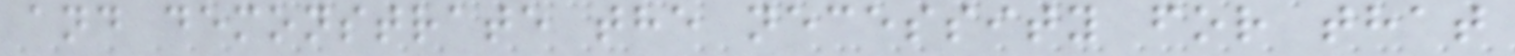and demonstrate the necessity for that
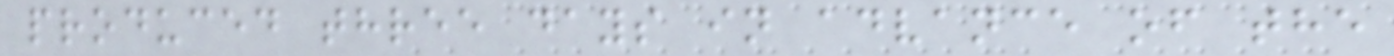produced three days in advance of the
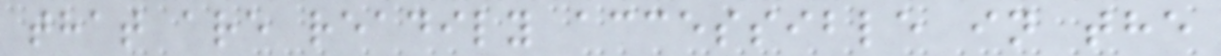that are readily accessible in the
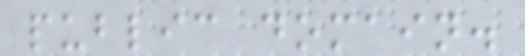public domain.
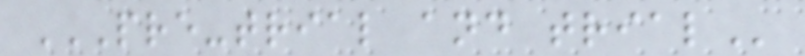PRE-TRIAL AND TRIAL
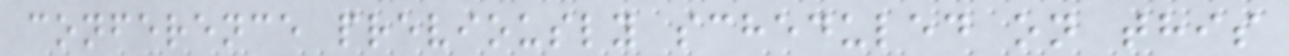conference previously scheduled on this
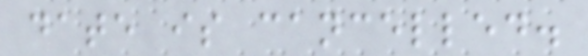date is cancelled.
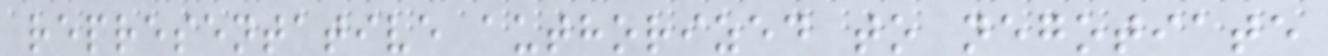representative authorized to negotiate
